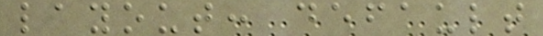layout: default
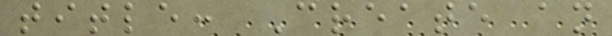title: Create an
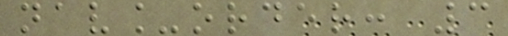nav_order: 3
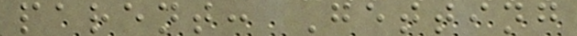parent: Getting
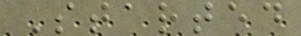Started
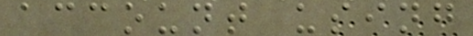account using
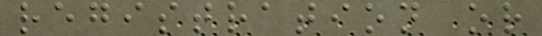registration or
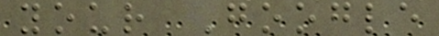your Google
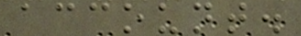account.
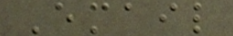Email
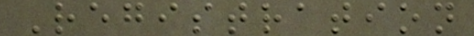Registration
